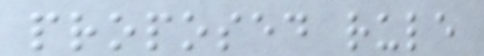proposed rule
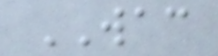WAC
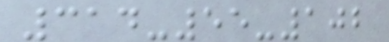314-55-102
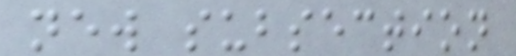new subsection
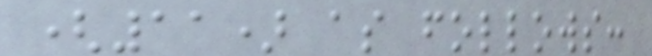(11) as follows:
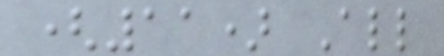(11) All
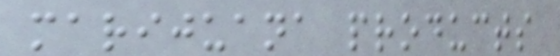marijuana products
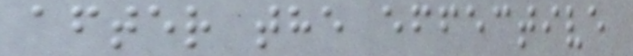after the effective
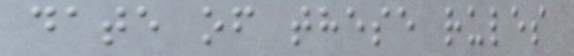date of these rules
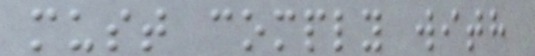must comply with
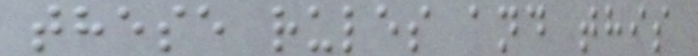these rules and this
